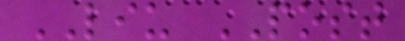LIU POST
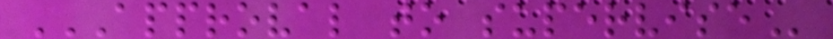APPROVAL TO SUPERVISE
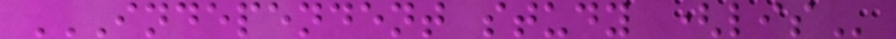INDEPENDENT STUDY (LIS
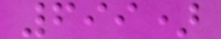699)
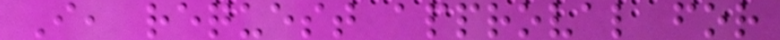I, request approval for
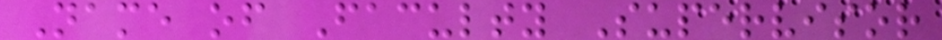Name of Faculty Supervisor
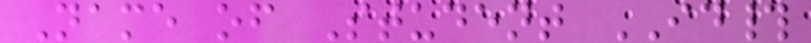Name of Student ID#
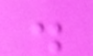.
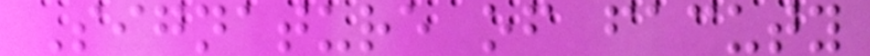Signature of facuty
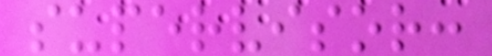supervisor:
